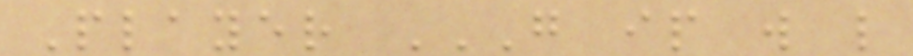Player G IP W L
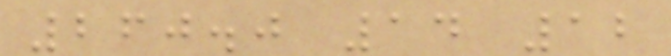260.0 14 12
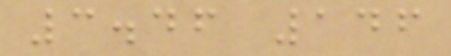3.46 146
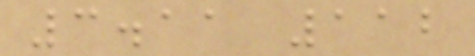3.11 112
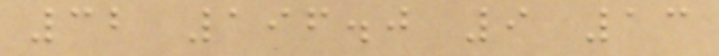32 196.0 9 13
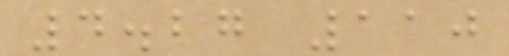4.27 110
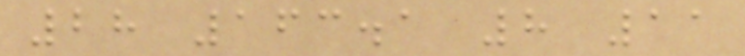28 163.1 8 11
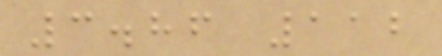3.86 112
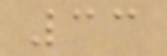33
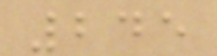245
